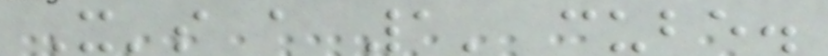It's a 1' cube.
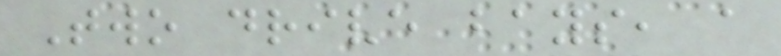Two drive bays, a
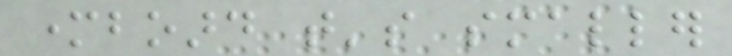motherboard that's smaller
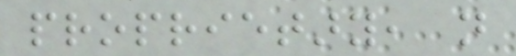proprietary, not
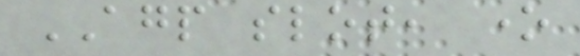AGP slot, one
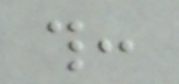this:
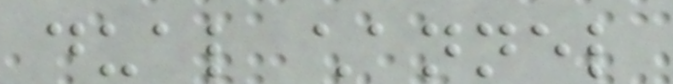dual channel
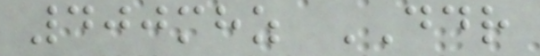400mhz DDR
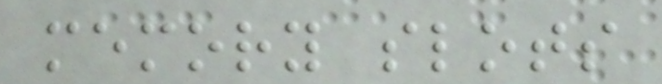memory slots
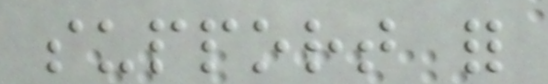support for
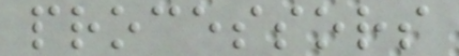processors
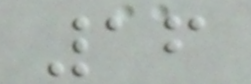16
